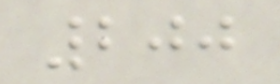200
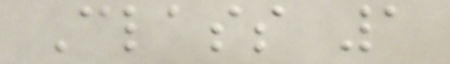Class 1
